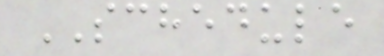SCHEDULE
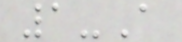1-A
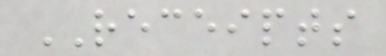RECEIPTS
